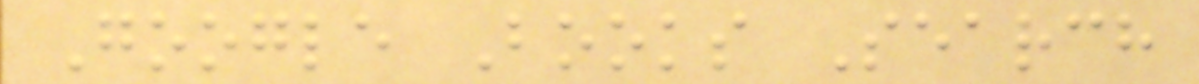Google Books Search
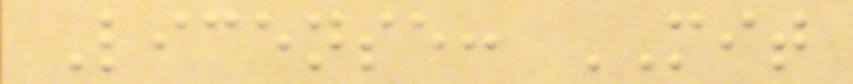License: MIT
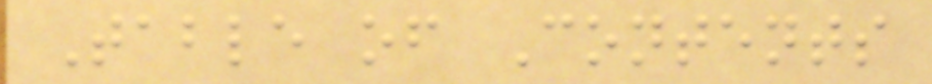Table of Contents
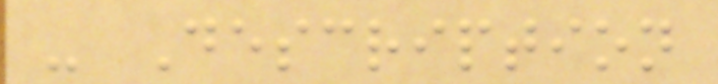- Description
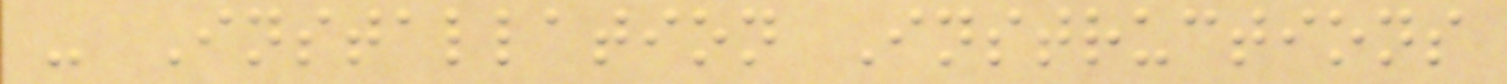- Installation Instructions
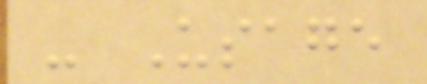- Usage
